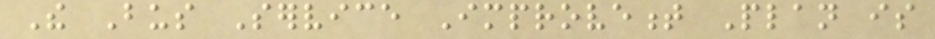The Bus Service Improvement Plan is
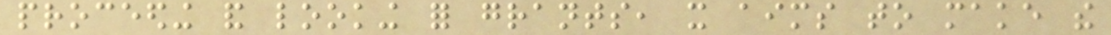proceeding and looking for grants, it aims to make the
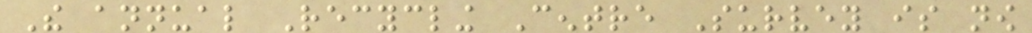The annual Recycling Centre Survey is now
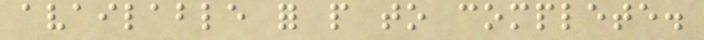available for people to complete.
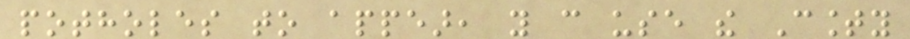potholes to appear, you can use the County
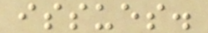issues.
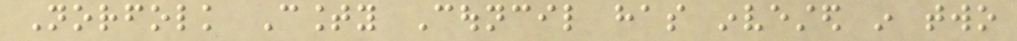Norfolk County Council has invested in two
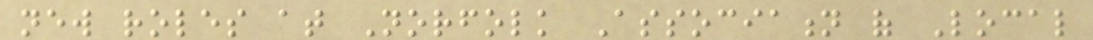new roles at Norfolk Association of Local
